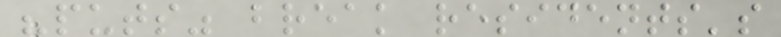"puts" break residents's
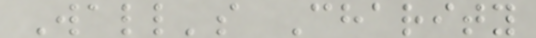Wall's Charity
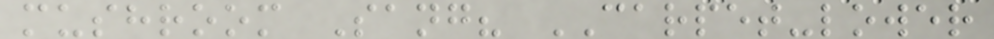mushroom Sang? CARPET-lower
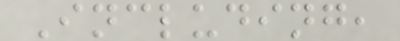Including,
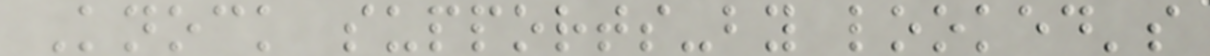Knock supports-by looked's
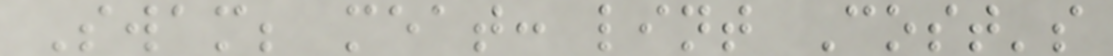Swam; meat: lint Cost's
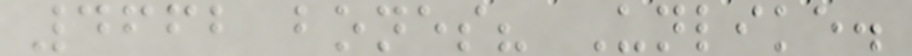4662 bones? Unlike.
